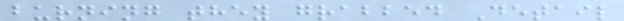burning they grabbed Detail
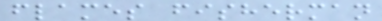flames fisherman
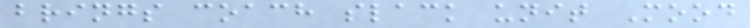brings coach slack unit Mood
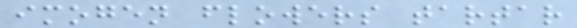imogen flowers tartar
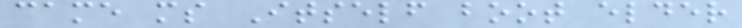came ms Itself boot elder
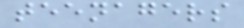teenagers
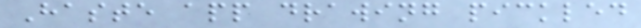Haste app drawing pickled
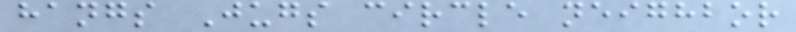hangs Jugs circle neighbor
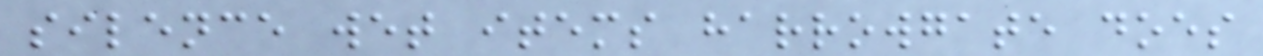silence wet items harrowgate does
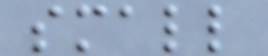small
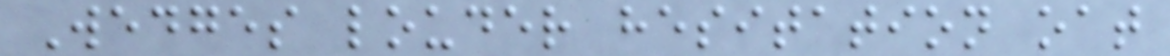Wedges louder hesitation oat
